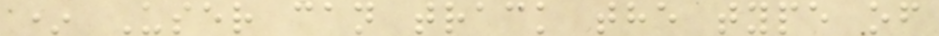* User can track the type of
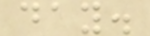day.
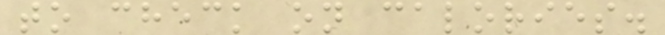to check on calories.
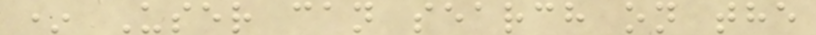* User can search on the
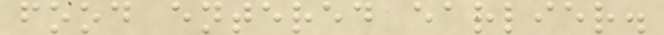food entered earlier.
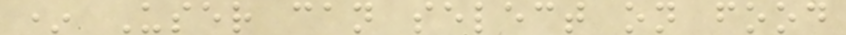* User can select on food
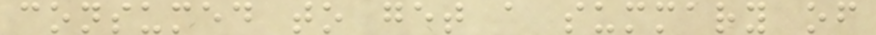consumed to get a summary of
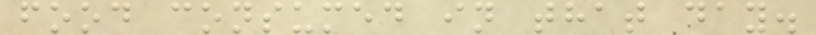food consumed in that day.
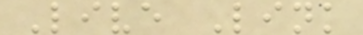Live Link
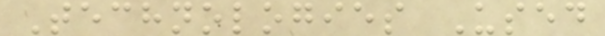Technologies Used
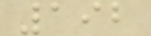192
